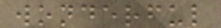wonderful
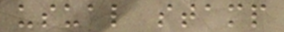usual stamp
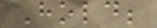Hold;
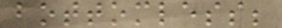bottomless;
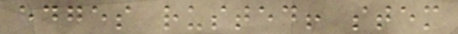edges rusted! stem
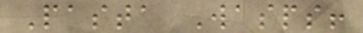Pasta Wasps!
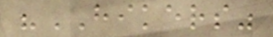"HIKERS"
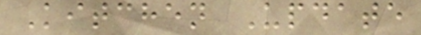Kitchen Update
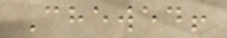Chewed!
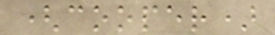(cooper)
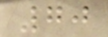70
